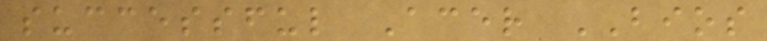successful Acer BIOS
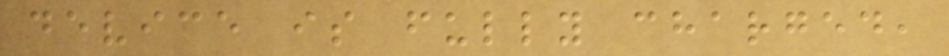device is fully charged,
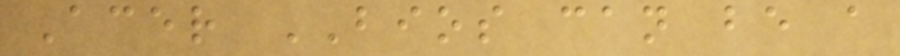Acer BIOS can be a
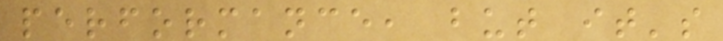performance, but it's
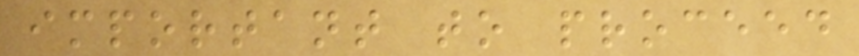important to proceed
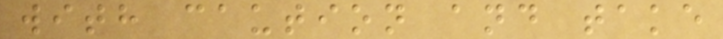with caution and take
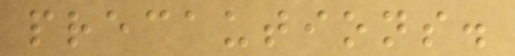precautions.
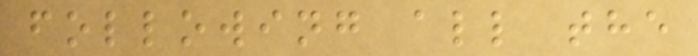following all the
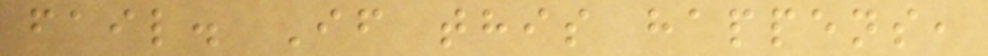fail. If this happens,
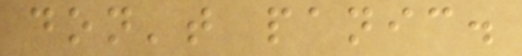don't panic.
